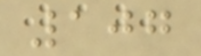107
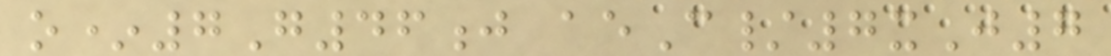o*7G46j aeC/7xJ7
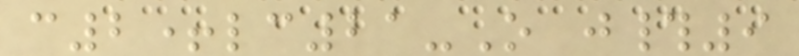c2+lc21-O j#9
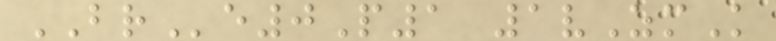BRe0P1 1vZmK
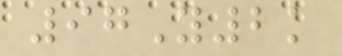97Y2k
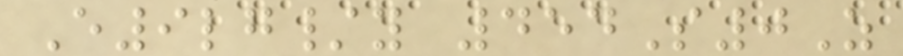E9lg/y 454S0Z
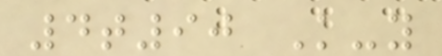4t90 K-y
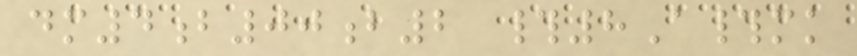dm4b00b2 #8A#mk
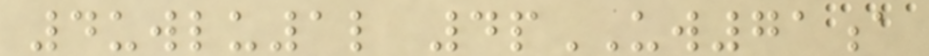4uwlu1l 4pUW71a
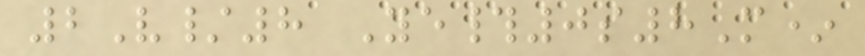2V/8 Ye#0s8M*
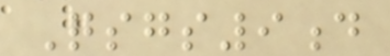Qsgs9d
